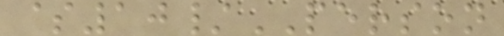$10/PERSON
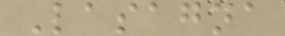Lasagna
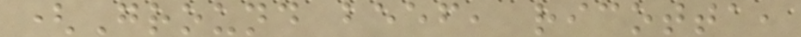(Ground beef, ricotta,
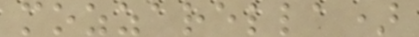mozzarella)
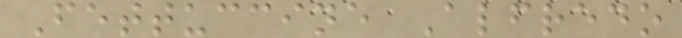Fettuccine Alfredo
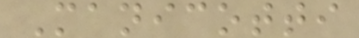Manicotti
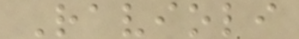Ravioli
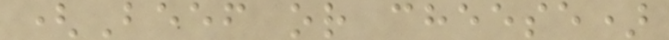(Beef or cheese)
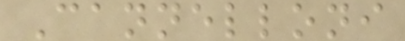Cannelloni
